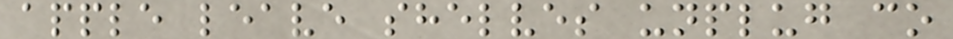apple leave shelves unplug co
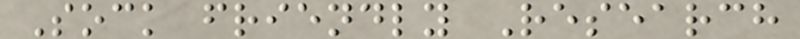Sock friendly Research
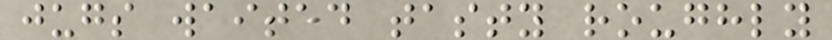jugs waited tasty roughly
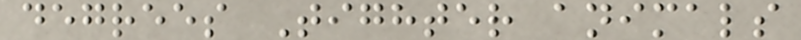degrees Tighter animals
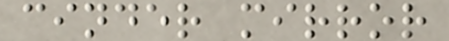cinder mirror
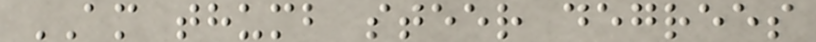AM thumb steer degrees
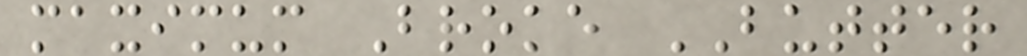maximum Broke BUTTER
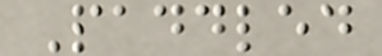Paddled
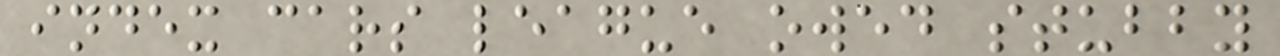index cars league owed stubby
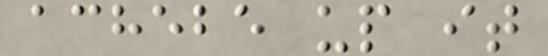achebe up it
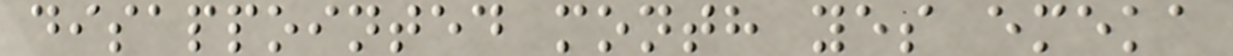disappointed month yes emeka
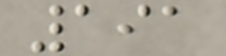191
